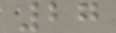27
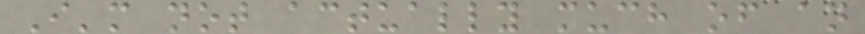I'm not actually much of an
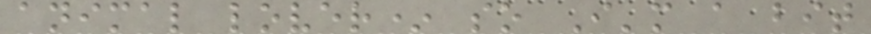animal lover* so I'm a bit
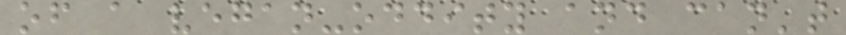of a vegan-oddity and can't
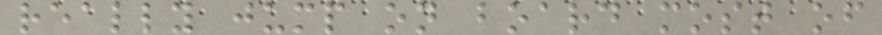really jump on board most of
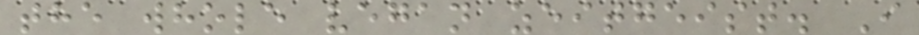the whole vegan zeitgeist. I
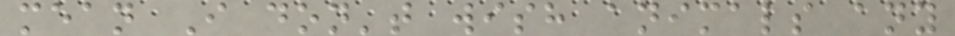mean I don't wish animals any
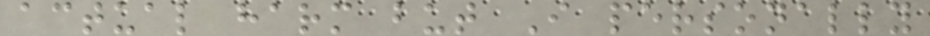actual harm but I personally
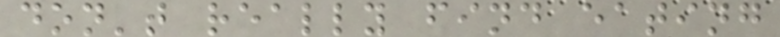don't really find eating
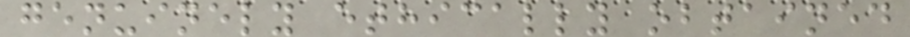genuinely ethically obtained
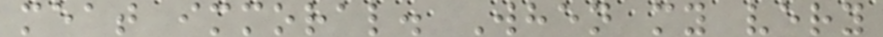meat immoral. When my very
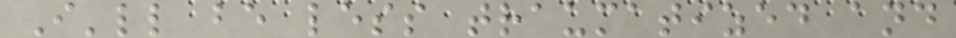I'll be less traumatized and
